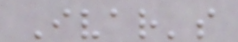Ivar's
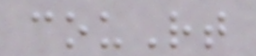couRt
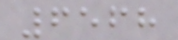6568
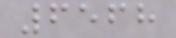6568
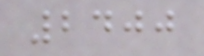2400
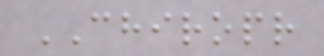CHIROPR
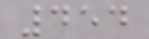454
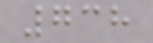738
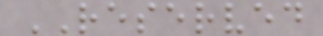RESERVED
